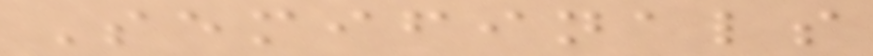Semifinals
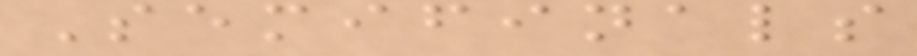Semifinals
